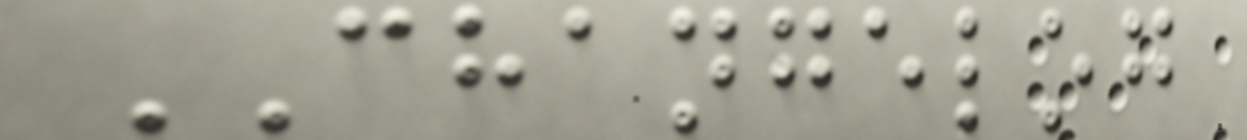CHANGELOG
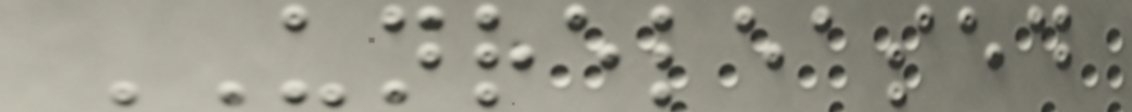UNRELEASED
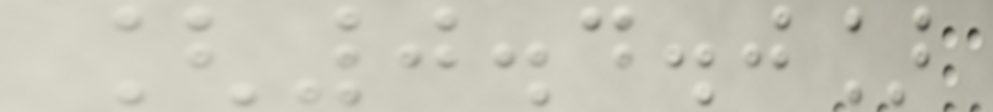[0.4.0]
